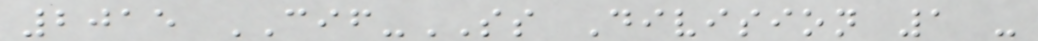2015 CIF-SS Division 1 -
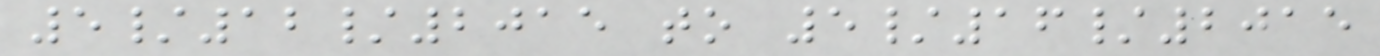5/12/2015 to 5/16/2015
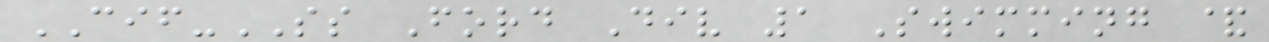CIF-SS Ford Div 1 Swimming &
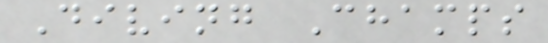Diving Champs
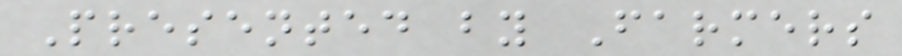Presented by Farmers
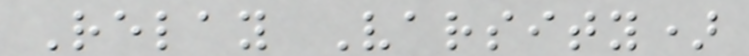Relay Varsity)
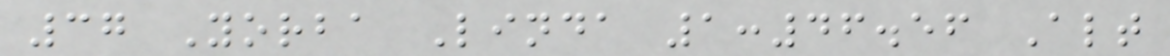37 Yorba Linda 1:46.56 Alt
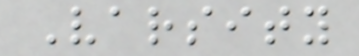Varsity
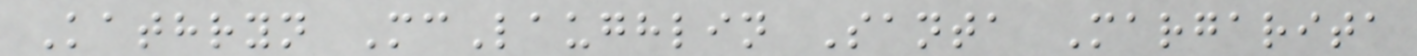Kathryn McLaughlin Santa Margarita
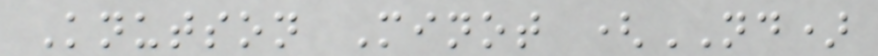Knutson Minot (ND)
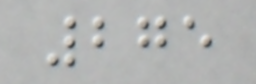275
